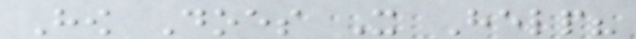How Does It Help?
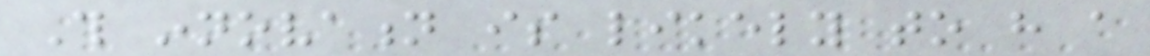This innovation is likely to have a
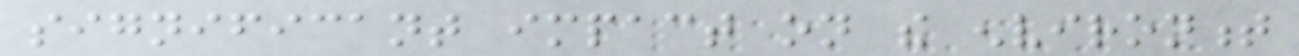significant impact on the environment
